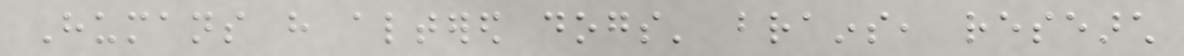Humans have altered dogs' brains, research
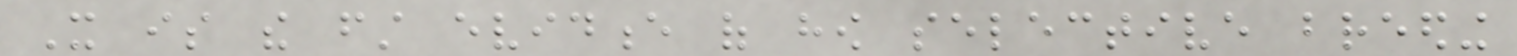It is the first evidence of how selective breeding
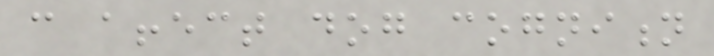can affect dog cognition
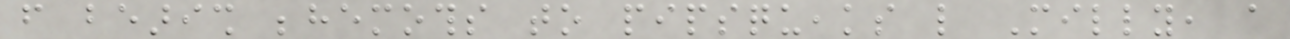from bearish behemoths to pipsqueaks like Milly, a
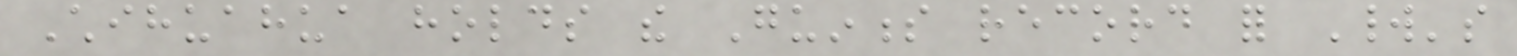Chihuahua holds the Guinness record for World's
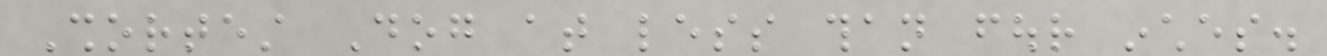Shortest Dog at less than four inches.
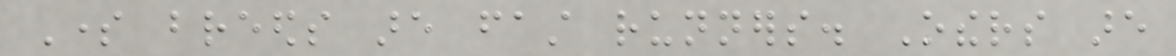Some breeds are fast runners. Others are
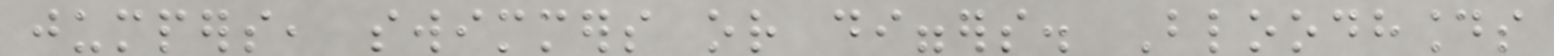jumpers, swimmers or diggers. Bloodhounds
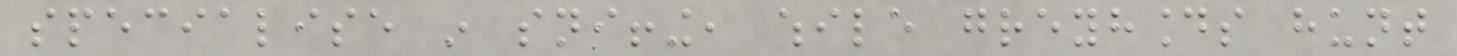specialise in sniffing, while greyhounds hunt
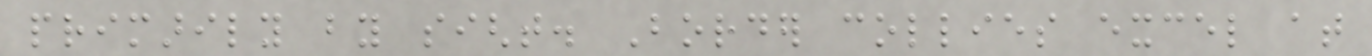primarily by sight. Border collies excel at
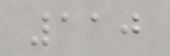110
